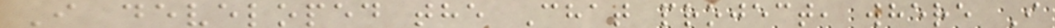I developed the Chat project, where I
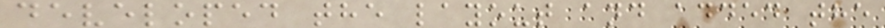developed the layout and added the
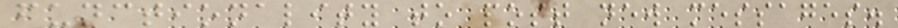functionality to post new messages.
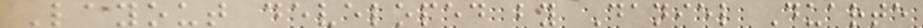Layout developed by Daniel Duarte
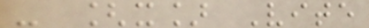- [x] Vite
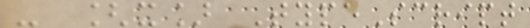- [x] TypeScript
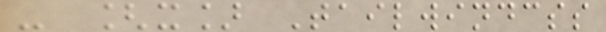- [x] Tailwindcss
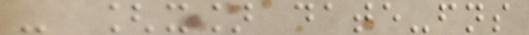- [x] date-fns
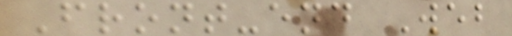Front-end Web
